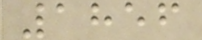1856
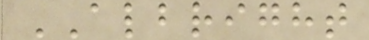ALBRIGHT
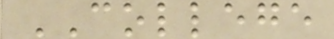COLLEGE
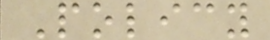Policy
